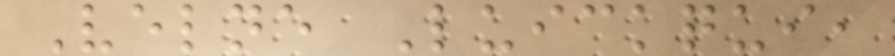Velne Luickqui,
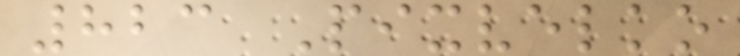823 Pixvelko
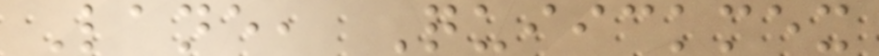Lane, Quiickmex
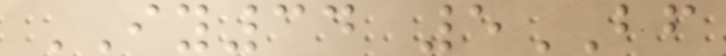IY34 5BF
